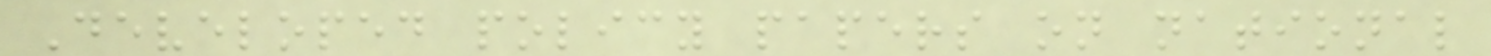Developed policy papers on national
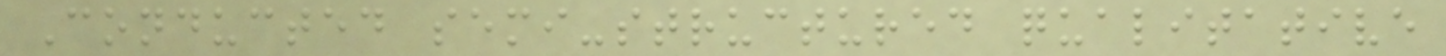Conducted semi-structured qualitative
